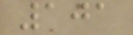101
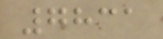7831
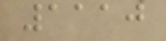1110
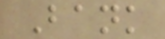Bank
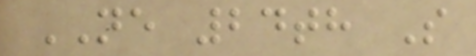NE 24th S
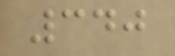340
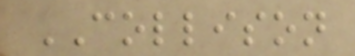COLLISON
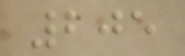205
